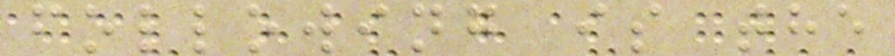following is the
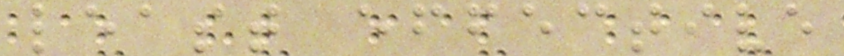least effective
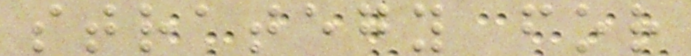strategy for
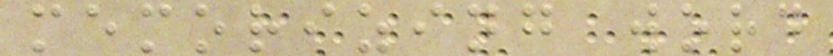memorizing word
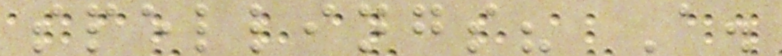spellings? A.
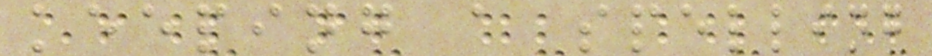keeping a spelling
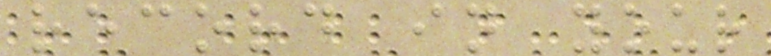record in your
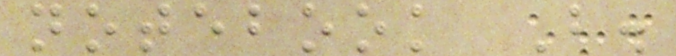notebook B.
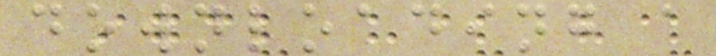downloading a
